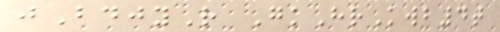jBdjyR GkHrKwb4t
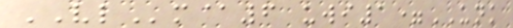VLm@6 uwi1=UNK
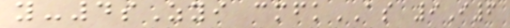y-4sZyi cmfkAS 9I6
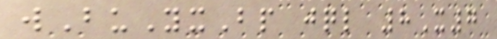wBuYxBp jql 8X7
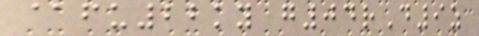@fu22ky g04rD9z
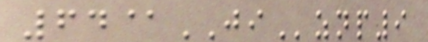64@JIznp9
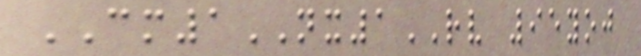CM1NX1RV 95yoj
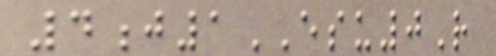4j1ESU0R
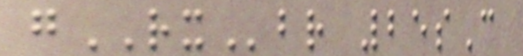gRXbr 25sC
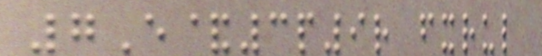7E&3p9r fxrul
